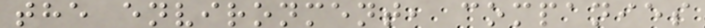the environment, companies
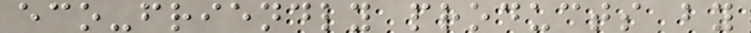eco-friendly products by
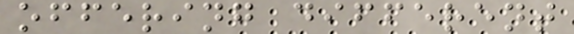offering different
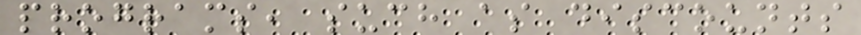programs, such as discounts
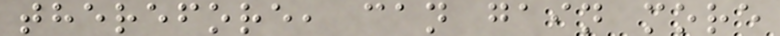therefore, can gain more
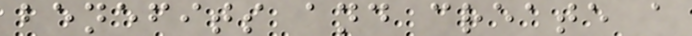benefits and create a
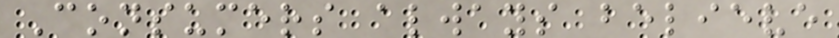Consumers always believe
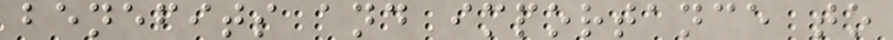benefits and importance to
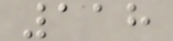118
